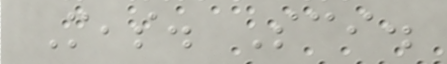Meas. Sci.
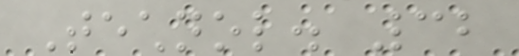Technol. 32
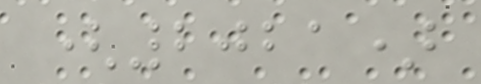(2021)
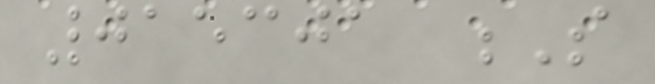015301 S
